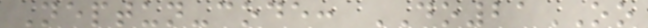Neptun-code: DO21OO
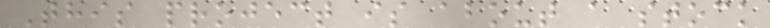This project is about a stock
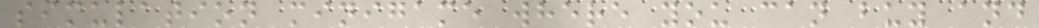simulation minigame where you can buy and
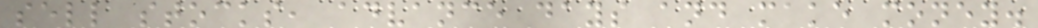sell stocks, advance days and make money.
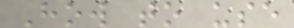How to use
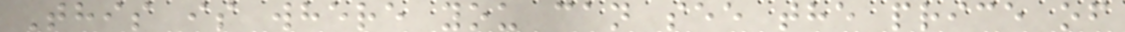This is where you can see the price of
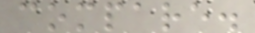compare.
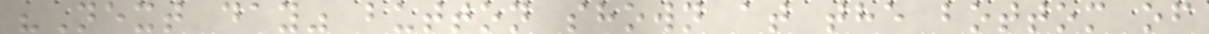"Next day" button shown at the bottom of
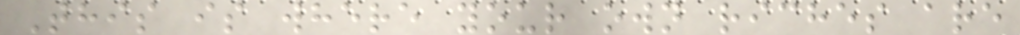This is where your own riches are
